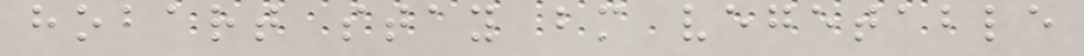hobart stay bm vegetable
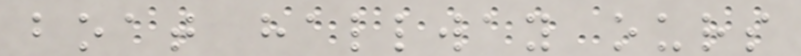boat hallway ours
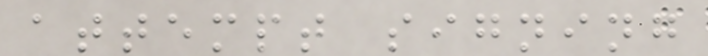attempt signing
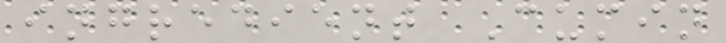ingredient Cumin
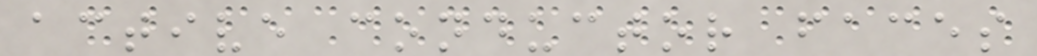active conductor faces
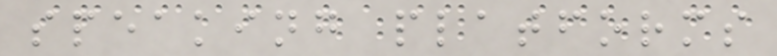speaking platforms
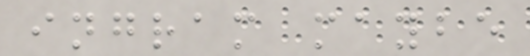ingram maybe
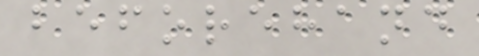beforehand
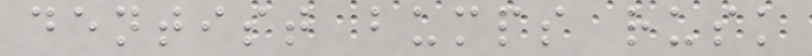dentist bumps rusk
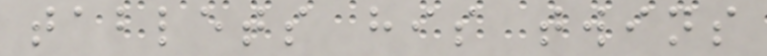tablets his twins
